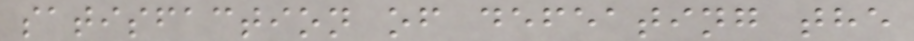satisfaction of defeating the
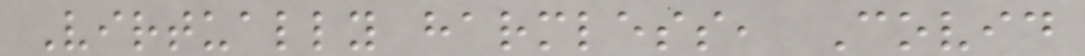Virtually harmless, Covid
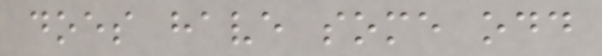does have some odd
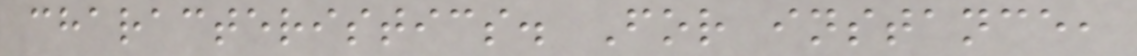characteristics. For instance,
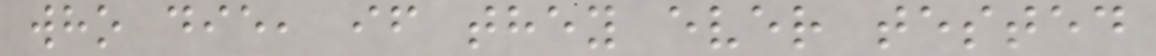who die, if they ever tested
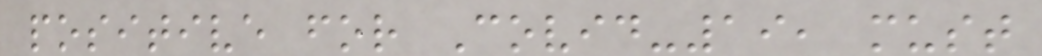positive for Covid-19, must
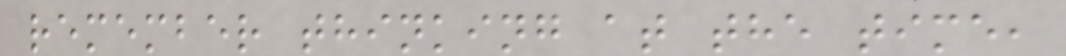remember thinking at the time,
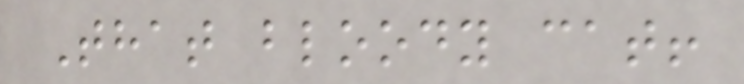That bloody cat!
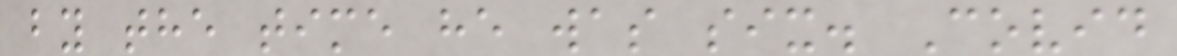by the time he was six. Covid
